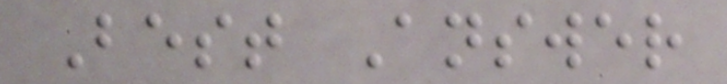Best Answer
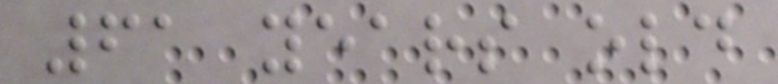61 years old
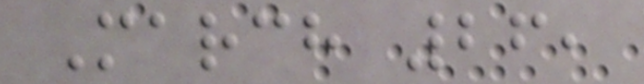March 26,
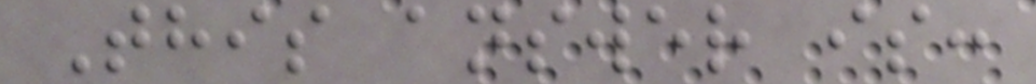This answer is:
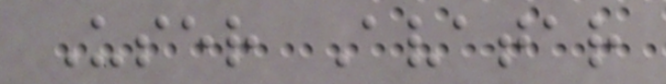User Avatar
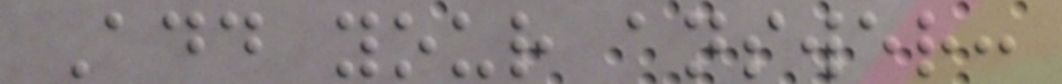Add your answer:
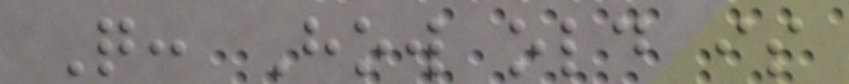Q: How old is
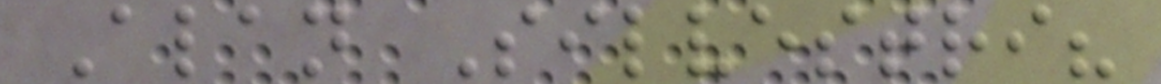Alan Silvestri?
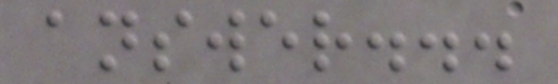answer...
